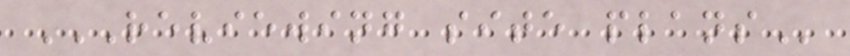REVIEWING SITE PLANS
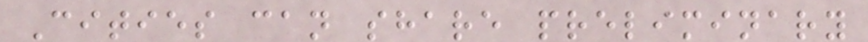Cities can share preliminary
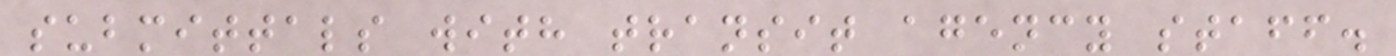submittals with transit agency staff.
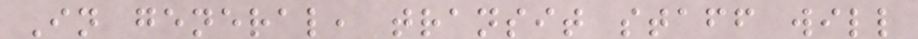In general, transit staff will
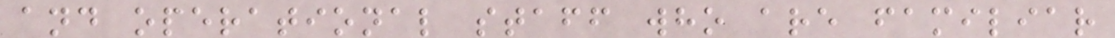and operational staff who are familiar
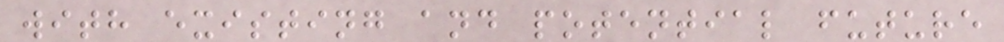with existing and potential future
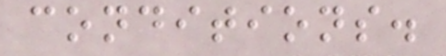conditions.
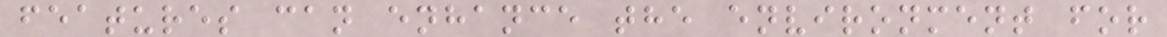features can enhance the environment for
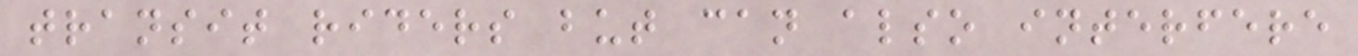transit riders but can also interfere
